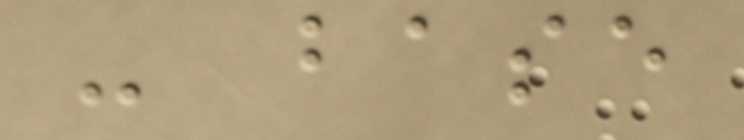- base
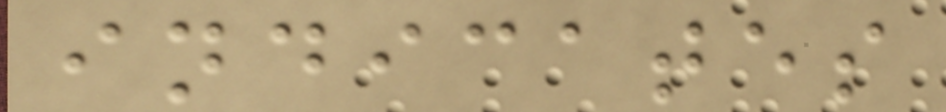indicates
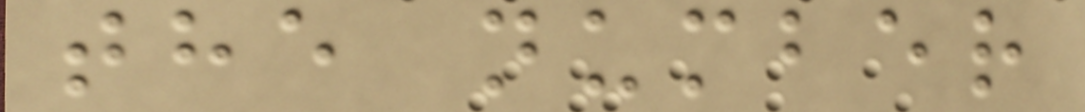the number
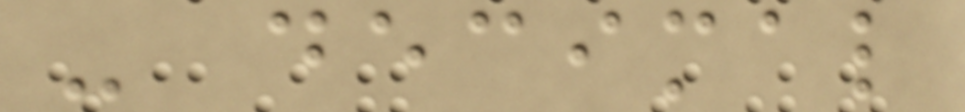- decimal
